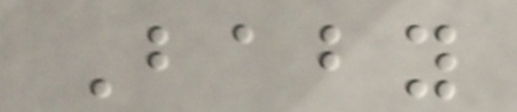Baby
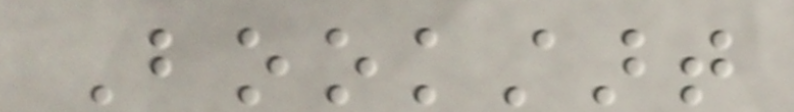Bookstart
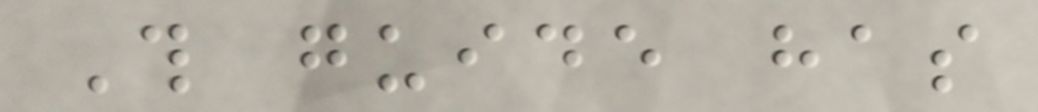This guide has
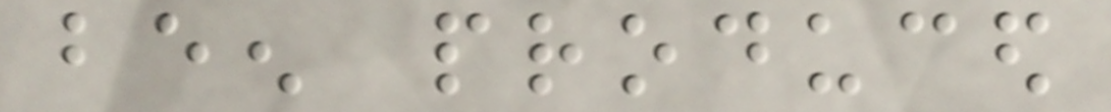been produced
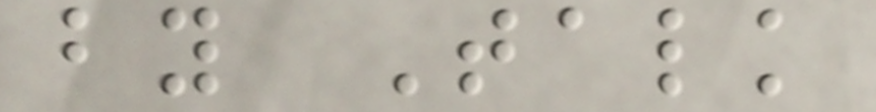by Talk
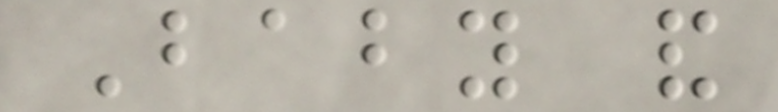Baby and
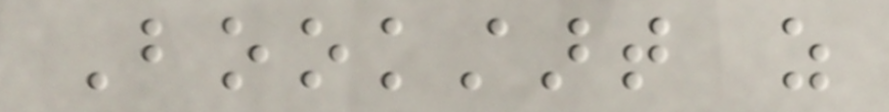Bookstart as
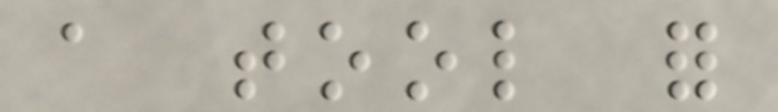a tool for
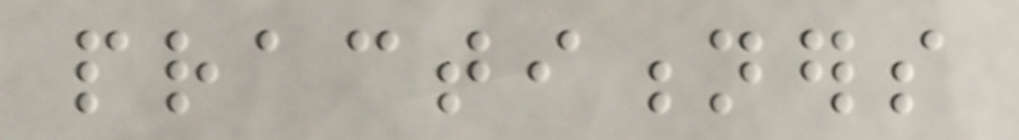practitioners
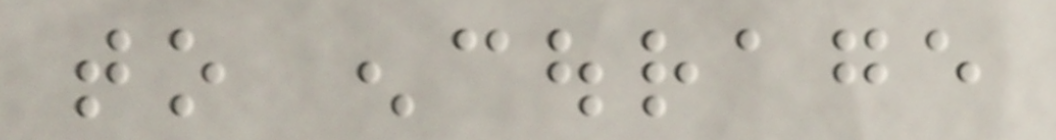to encourage
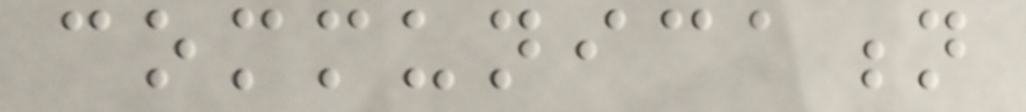communication
